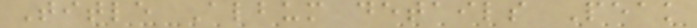Title Album details Peak
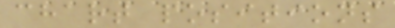chart positions
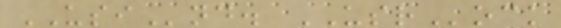USInd. USRock
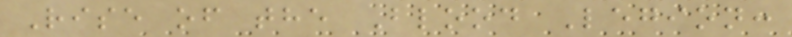Rise of the Blood Legion:
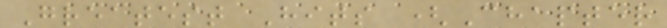Greatest Hits (Chapter
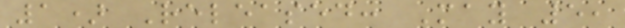1) Released: May 5,
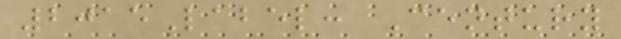2015Label: Century
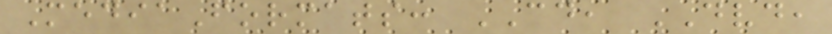MediaFormats: CD, DVD,
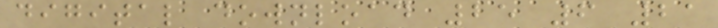digital download 25 6 21
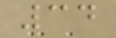34
